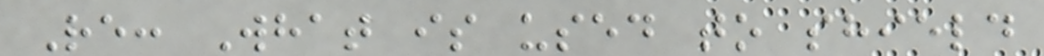Re: What is used to shield
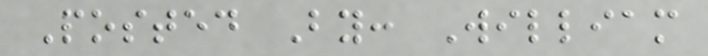Posted By: William
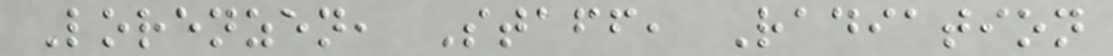Lorenzen, Staff, Radiation
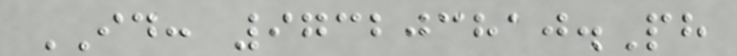ID: 973203810.Ph
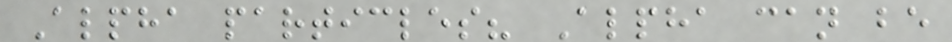Alpha particles? Alpha can be
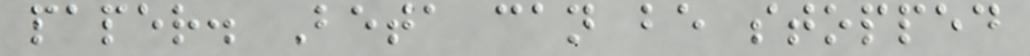paper. Beta can be stopped
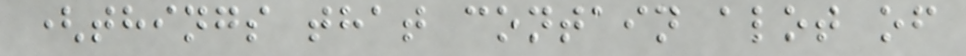(things that contain alot of
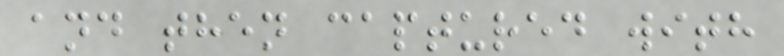and then captured with
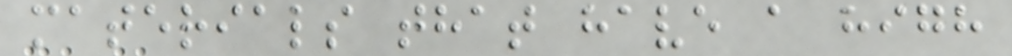materials that have a high
